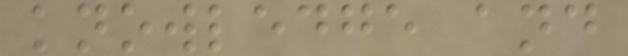knowledge and
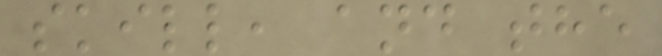skill, and the
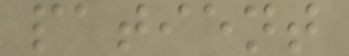patient
